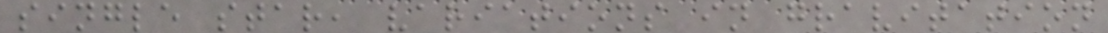single star, variations in gravitation
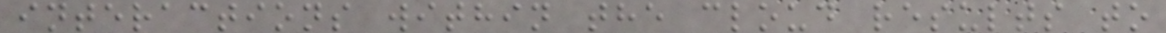interactions within the cloud results to
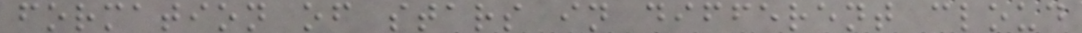formation of stars in different cloud
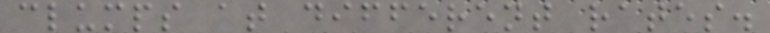clumps at different rates.
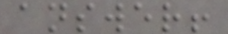answer!
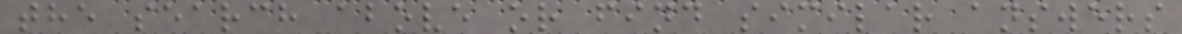the search above or find similar answers
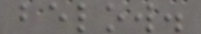below.
